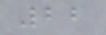22
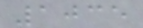1035
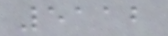5112
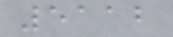5112
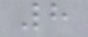8
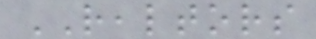REALTORS
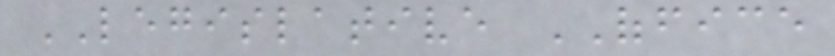LEGISLATIVE OFFICE
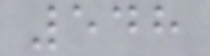548
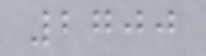2700
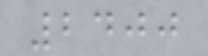2400
